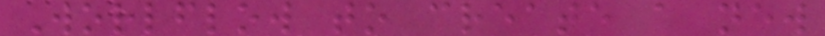Worlflow to create a new
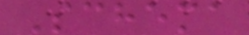Schema
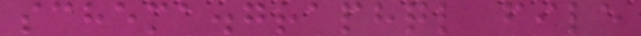schema.graphql file
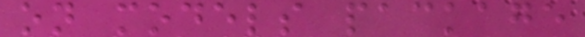on models package
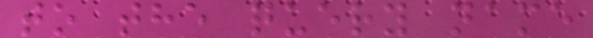to the query name
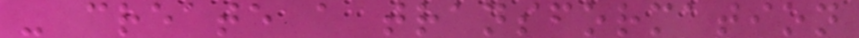- create a transformation
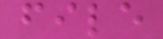file
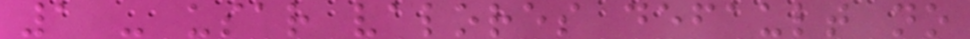1 - usar valores default no
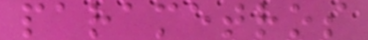parametros
